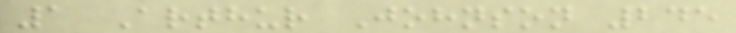1 Arthur Johnson 245
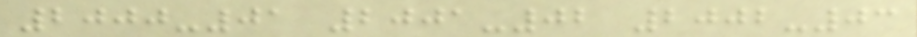2000-01 2001-02 2002-03
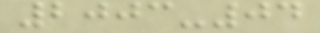2003-04
